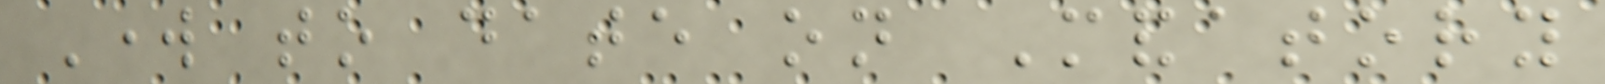Work to date on Mandatory
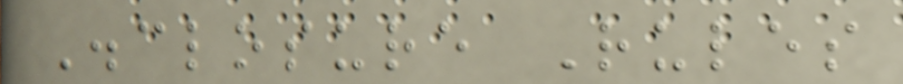Disclosure Rules
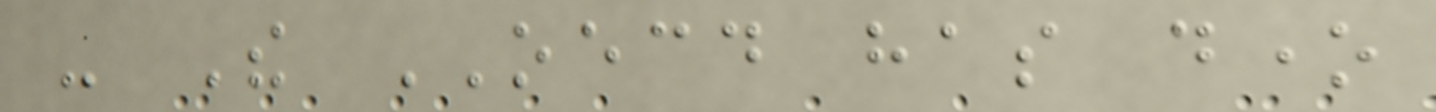- The OECD has done
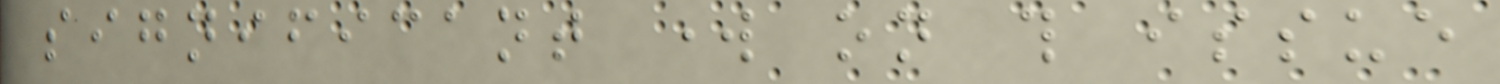significant work on this issue
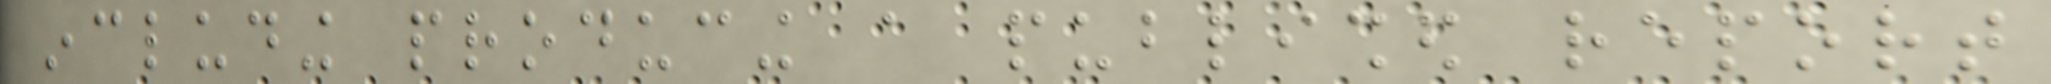including producing a published report
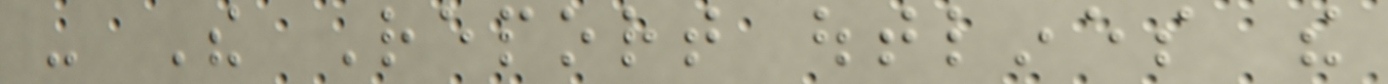- The Report outlines the
